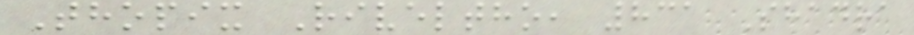Thopix Riveltho, 831 Shadra
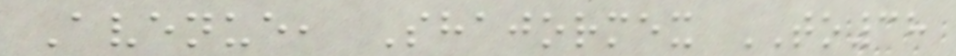Avenue, Shajormex TO38
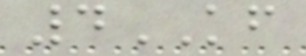4KF
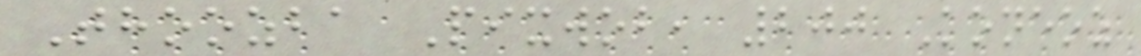Thoozba Pixwob, 200 Koneoz
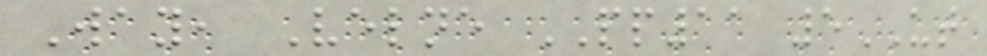Way, Velne PP11 5UT
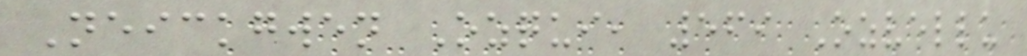Neickgwen Ozqui, 569 Ozvellu
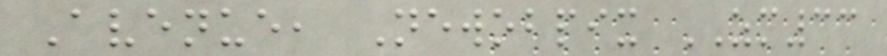Avenue, Newobpix ZM33
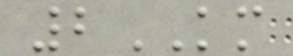2KM
